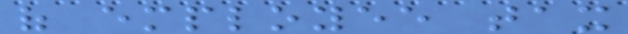of employee tax
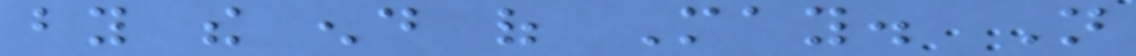by the end of May. Not
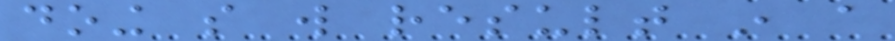doing so will result in a
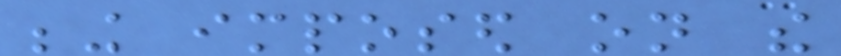being imposed on the
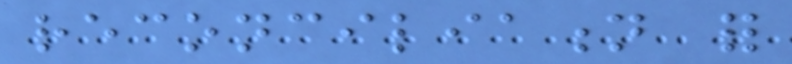reconciliation for
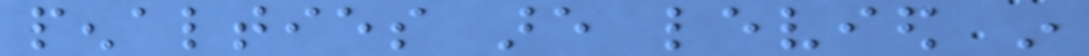penalties are levied in
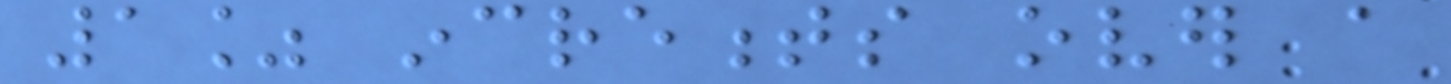1% increments over a
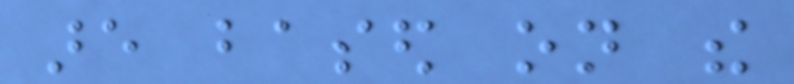are based on the
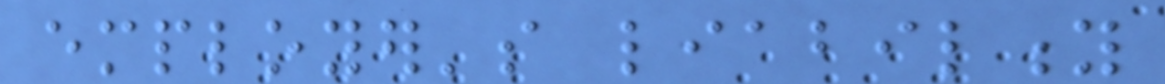employer's liability
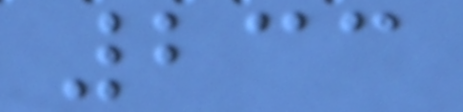233
